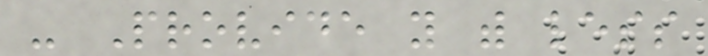- Provide you with less
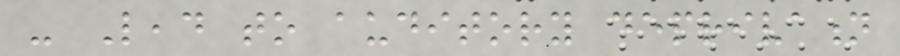- Lead to auditory deprivation
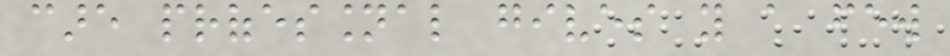care professional gives you a few
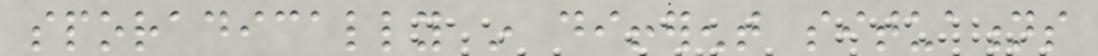sporadically in different situations
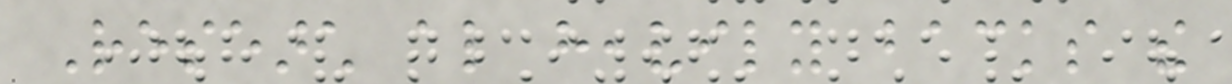Research also heavily backs the
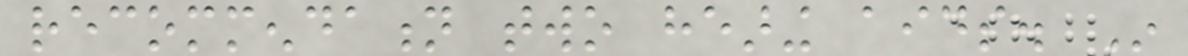recommendation two hearing aids. In
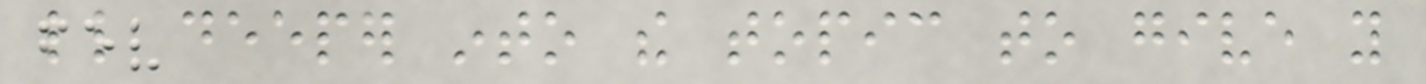little deeper into the topic to give you
